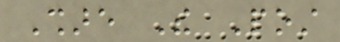Share The Post
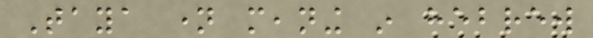Taya name meaning in hebrew
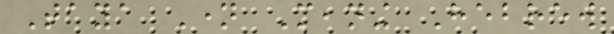Taya Name Meaning Hebrew
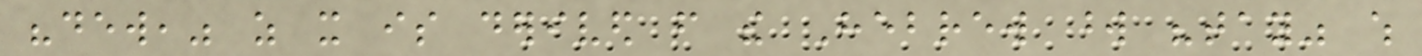"dew," as it is derived from the Hebrew word "tay" which
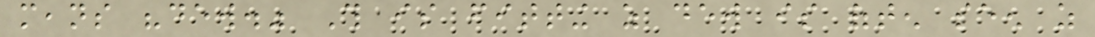means "dew." This is fitting as dew is often seen as
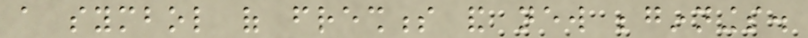a symbol of freshness and new beginnings.
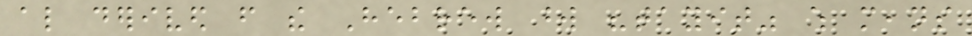also derived from the Hebrew word "tayit" which means
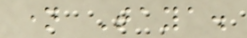name Taya.
